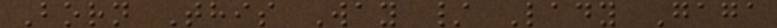Born This Way / Lady Gaga
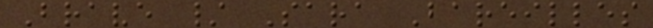Brave / Sara Bareilles
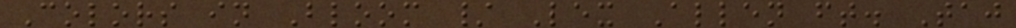Colors in Bloom / Lex Allen ft. Taj
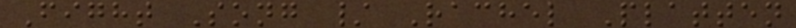Fight Song / Rachel Platten
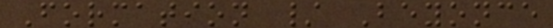Formation / Beyonce
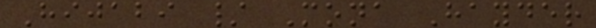Hijabi / Mona Hayder
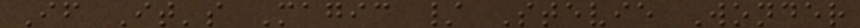If It's Magic / Stevie Wonder
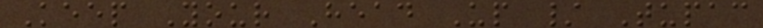Keep Your Head Up / Tupac
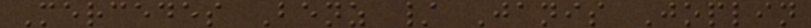Mercedes Benz / Janis Joplin
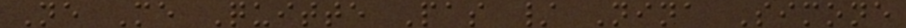Ne Me Quitte Pas / Nina Simone
